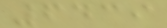6439
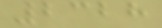2328
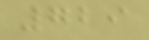729
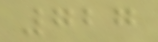727
